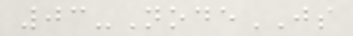03-NodeJS
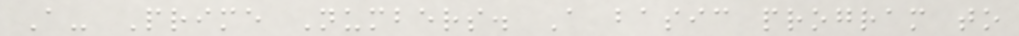A- Prime Numbers. A basic program to
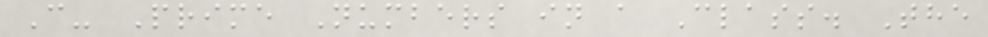C- Prime Numbers in a Class. The
